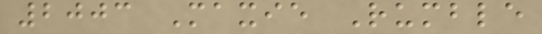2003 Maxie Rumble
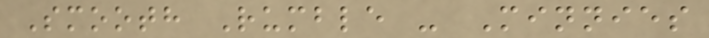Smooth Rumble - Minnies
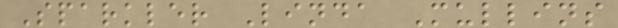Sparkler Linda Mullins
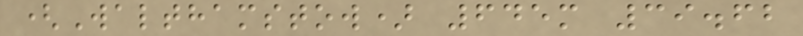(Walthamstow) 645m 39.62
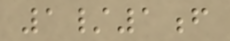1/1f
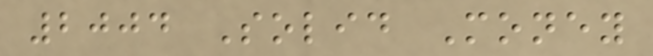2004 Solid Money
